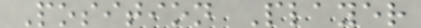Position Player
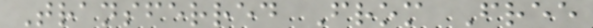Transferred From Free
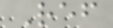Ref
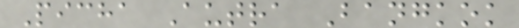Picha Autra Bangkok
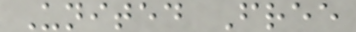United Free
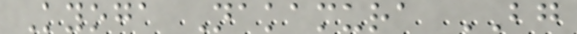Kyoga Nakamura BG
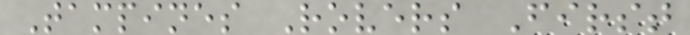Tampines Rovers First
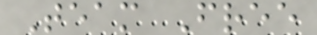Team Free
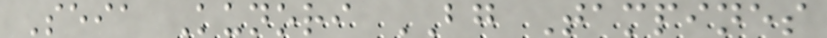Seia Kunori BG Tampines
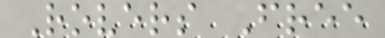Rovers Free
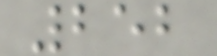252
